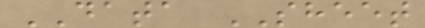DATA SHEET
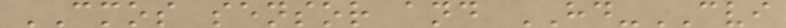CMOS sensor and HD-CVI
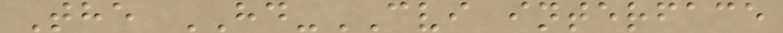The HD-CVI interface
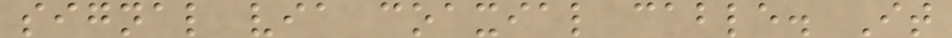signal via coaxial cable. It
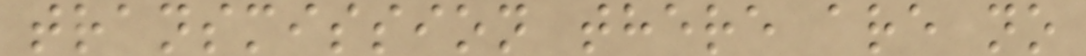transmission there are no
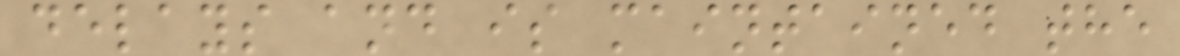delays and is maintained the
